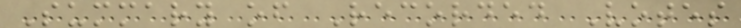Summary of Recorded Votes
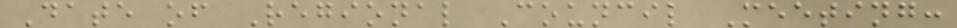Date of Regional Council Meeting:
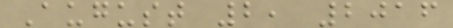August 2, 2016
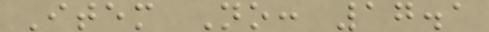Item No: 17.1
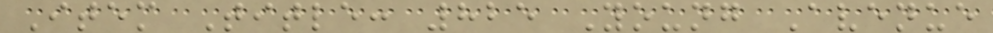Item Title: 825 Young Avenue
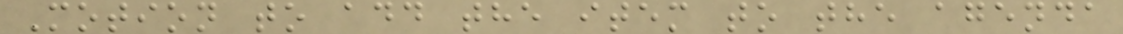Motion to add the item to the agenda
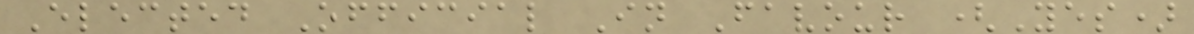Elected Official In Favour (Yes)
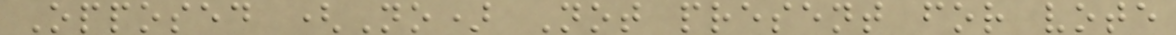Opposed (No) Not present for vote
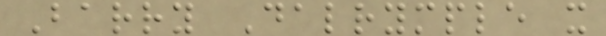Barry Dalrymple x
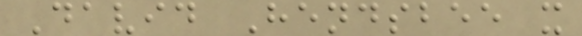David Hendsbee x
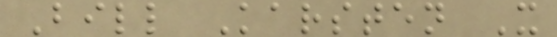Bill Karsten X
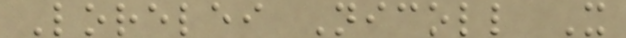Lorelei Nicoll X
